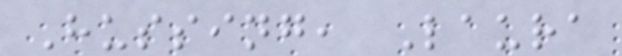Hussing, Laura
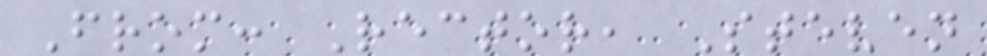From: Rector, Steven
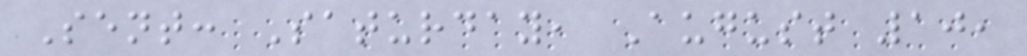Sent: Saturday, August 10,
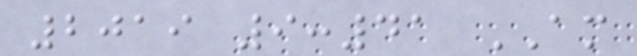2019 9:41 AM
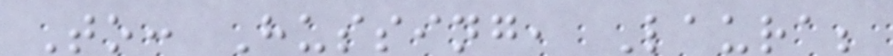To: Hussing, Laura;
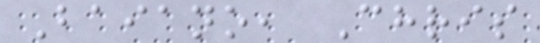Baiano, Chris
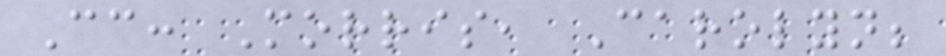Cc: Morris, Carolyn;
